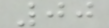00
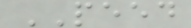PEED
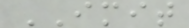IMIT
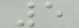5
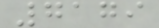7179
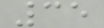35
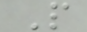P
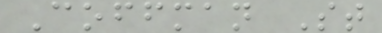Coffman St
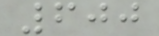600
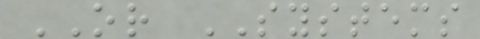OR SYSTEMS
